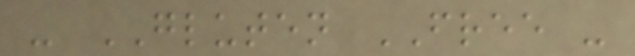- GLUTEN FREE -
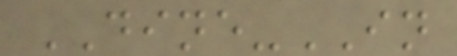DINE-IN
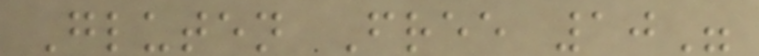Gluten Free 10"
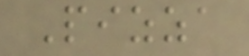Pizza
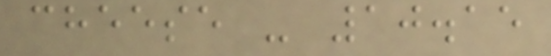cheese - 10.15
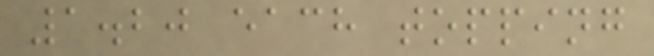1.20 each topping
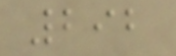292
